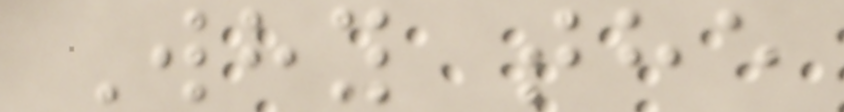Why the
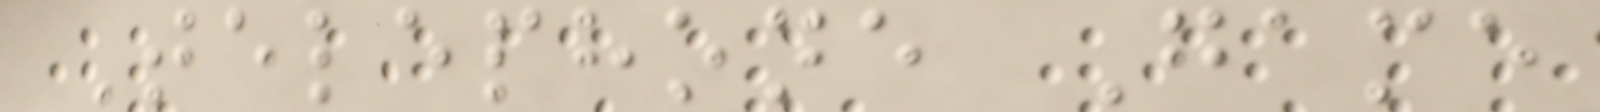Telephone Game
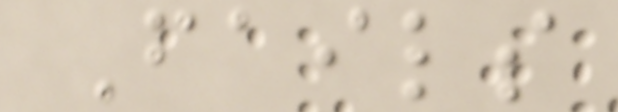Fails
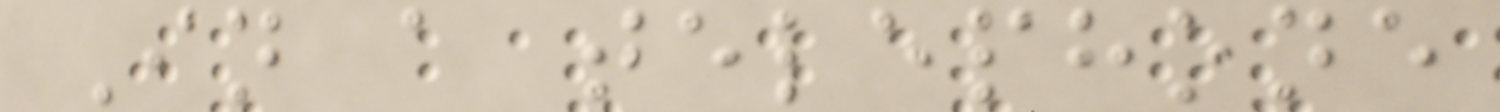In a telephone
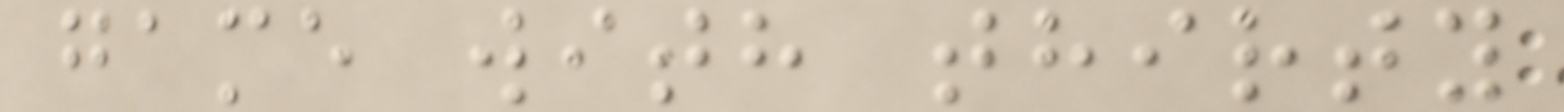game with thirty
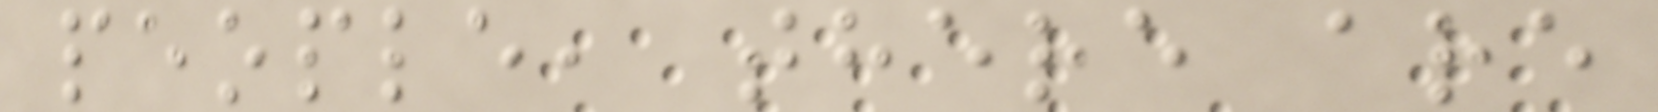people, there are
